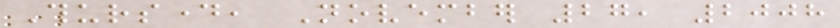Thursday, November 27, 2008
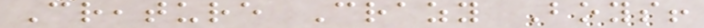Creature Crazy Boys!
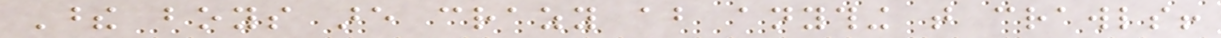These boys are crazy about anything that crawls!
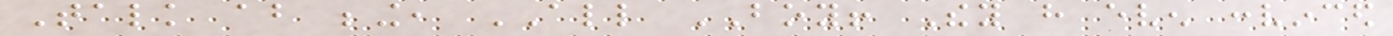Talk about being, ALL BOY! They have even convinced
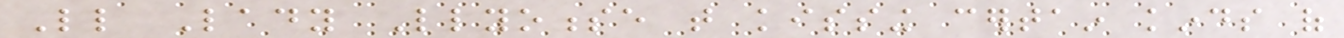Little Lady Llyonesse that kissing certain kinds of
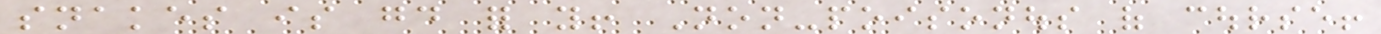snakes is good for you! Non-poisonous of course!
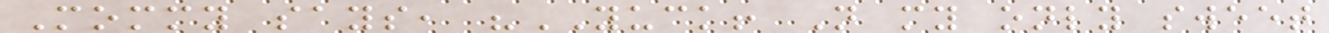Mommy says, "YUCK! Not my only sweet
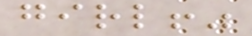girl!"
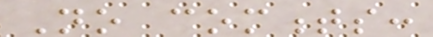No comments:
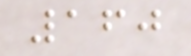160
